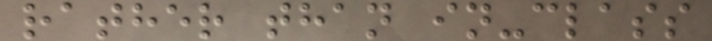rather than in-class
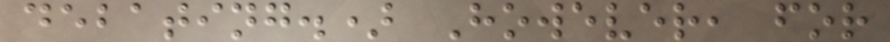debating.) However, for
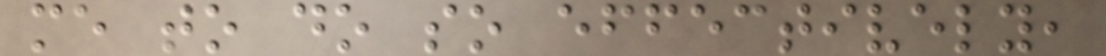me to do so effectively,
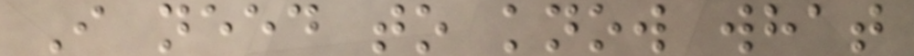I need to know what
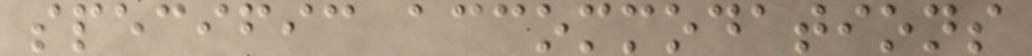specific accommodations
